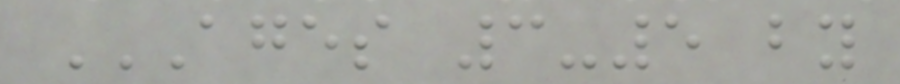AGES 3-5 BY
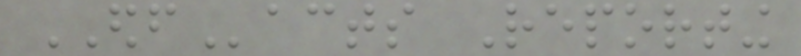EDFacts Reporting
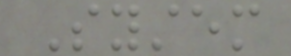System
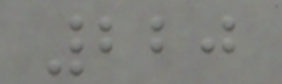220
